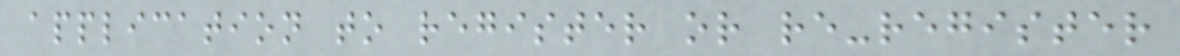application to register or re-register
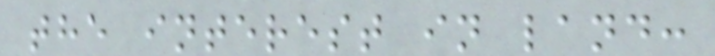the interest in land:
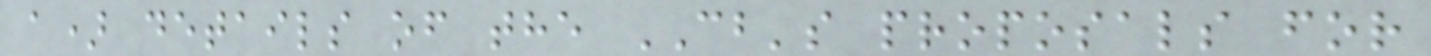a) details of the CB's proposals for
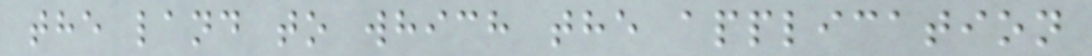the land to which the application
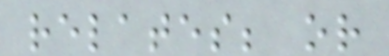relates; or
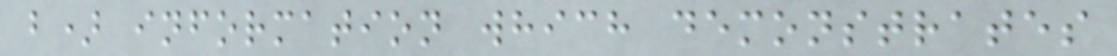b) information which demonstrates
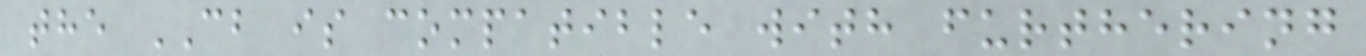the CB is compatible with furthering
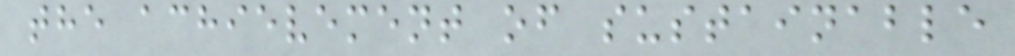the achievement of sustainable
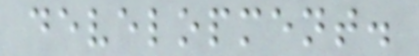development.
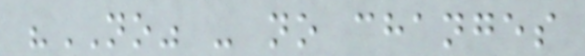"NO" - no changes
